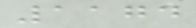1174
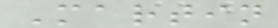Martin
